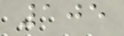105
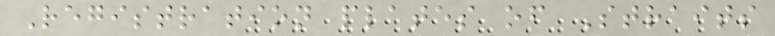Registration plates of Straits
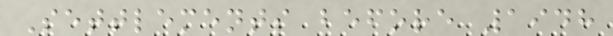Settlements before 1948
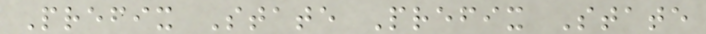Prefix State Prefix State
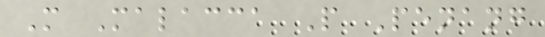M Malacca P Penang
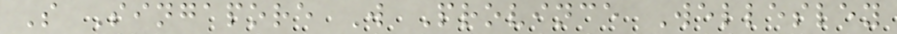S Singapore W Province Wellesley
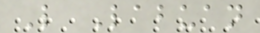L Labuan
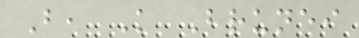B, K Brunei
